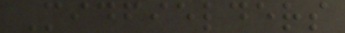Midfielders
